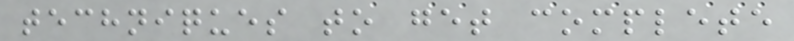techniques to get complete
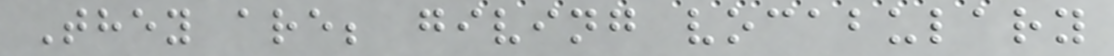They are; giving vocabulary
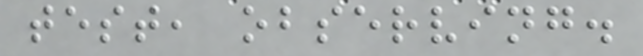test, observing.
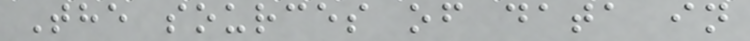The sources of data in
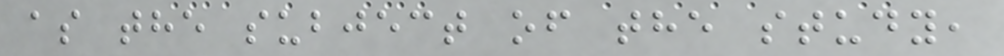as the subject of the study,
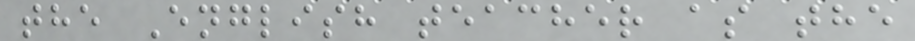the English teacher as the
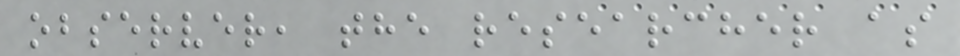observer, the researcher as
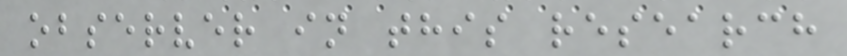observer in this research
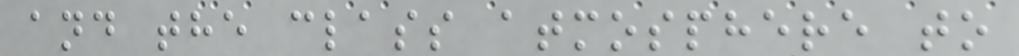and the class atmosphere to
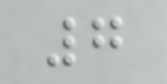7
